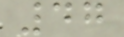47
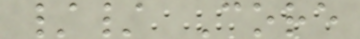// Core
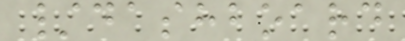/dashboard
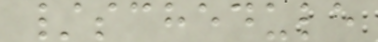/schedule
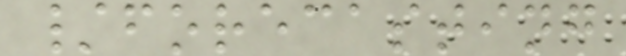/forecasting
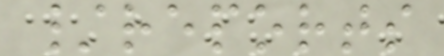/reports
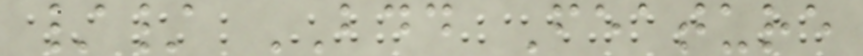// BDD Feature
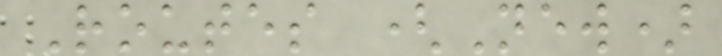Routes (New)
